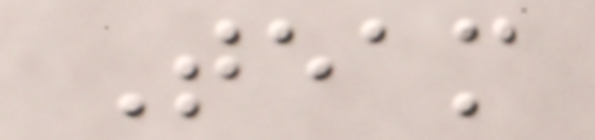Team
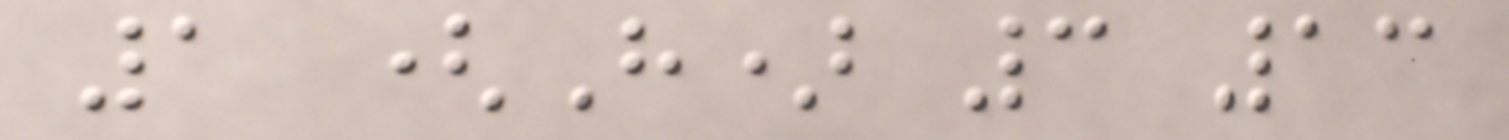1 (H) 3 13
